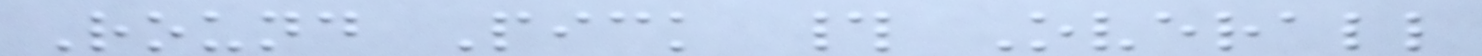Round Pick # Overall
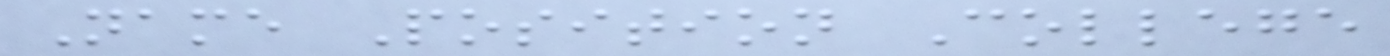Name Position College
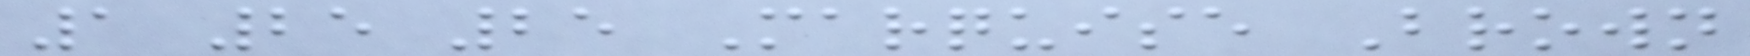1 25 25 Marquise Brown
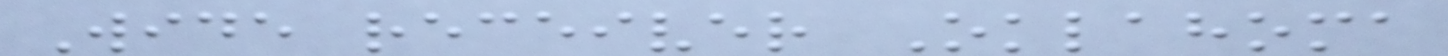Wide receiver Oklahoma
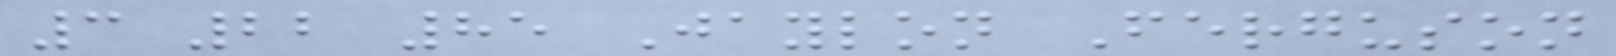3 22 85 Jaylon Ferguson
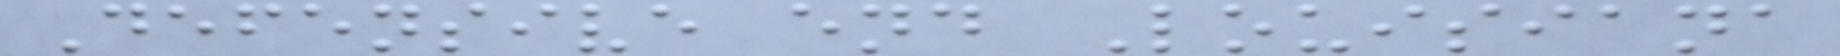Defensive end Louisiana
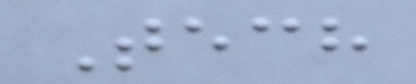Tech
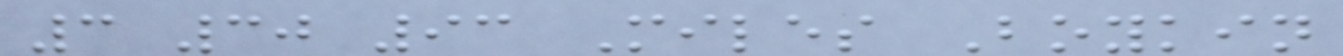3 30 93 Miles Boykin
